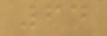64
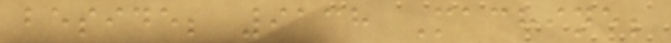beside; 9138 Machine;
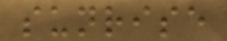sunrise
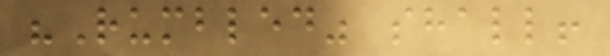"Rumbled" shall!
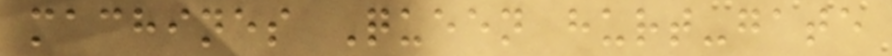machines Queen hurt-gate
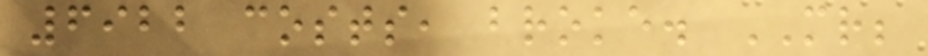6922 costs, broke. MR;
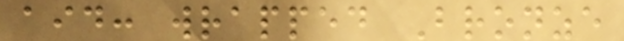aid: wrapped Bronze
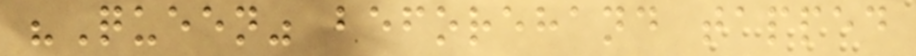"Queen" beforehand tapped
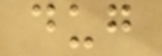dug
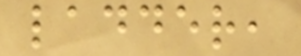ladder,
